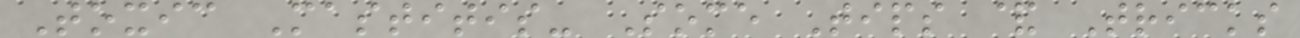Toxic Mastitis- Some Tips & Tricks
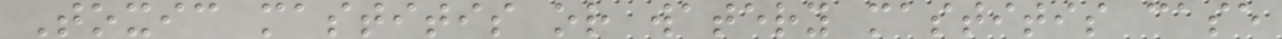Toxic mastitis or watery mastitis case
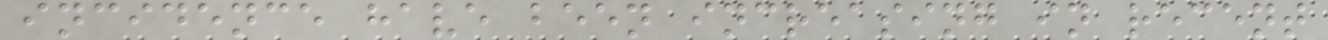incidence have been increasing in recent
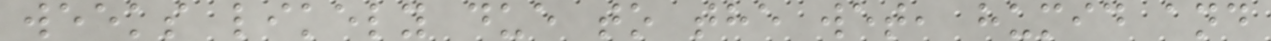weeks likely due to the wet, humid and
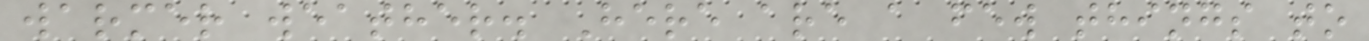warmer weather. Here are a few things to
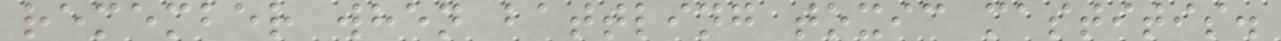remember when battling toxic mastitis.
